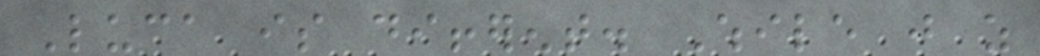Luca is different. While just as
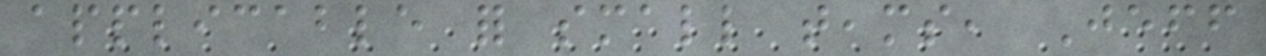applicable for small teams, Jeff
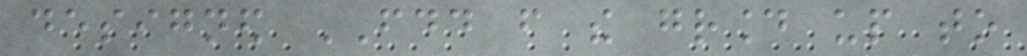designed FDD from the ground up to
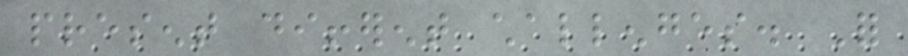present different challenges. For
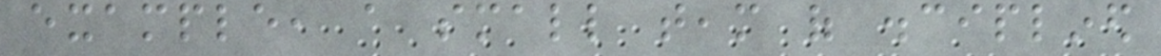example, a small team of disciplined
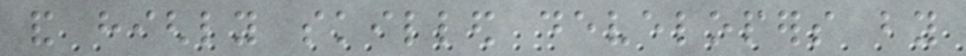and highly skilled developers by
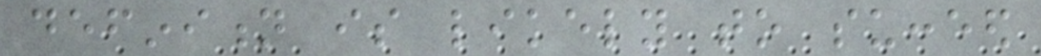definition is likely to succeed
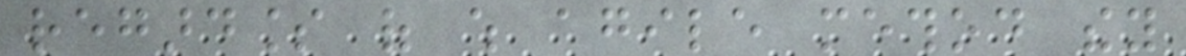regardless of which agile method they
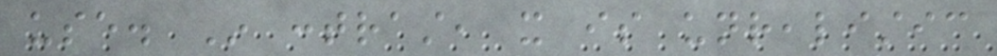use. In contrast, it is unrealistic
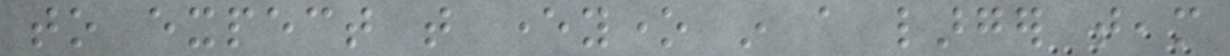to expect that everyone in a larger team
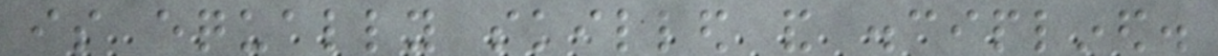is equally skilled and disciplined.
